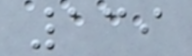139
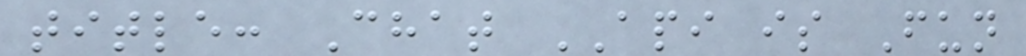title: Chat API is Fun
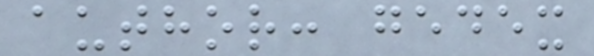author: gedex
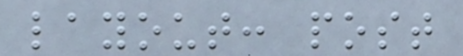layout: post
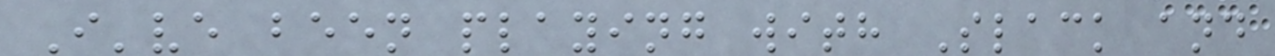I've been playing with Slack and
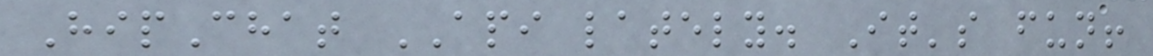HipChat API lately. It's fun!
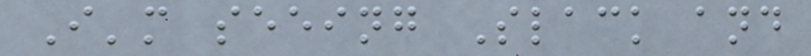I'm seeing Slack and
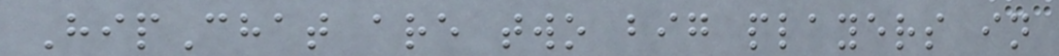HipChat are two big players in
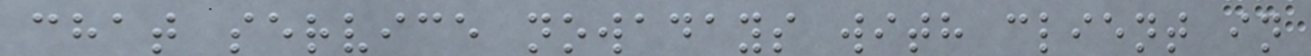chat service nowadays with client in
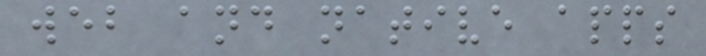web and native apps
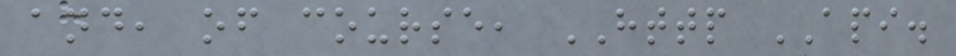and, of course, HTTP API.
